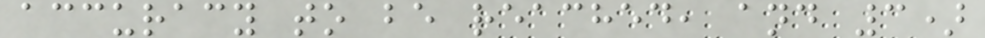accuracy to be reached, and 3)
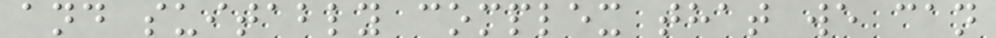and suitably complex that we can
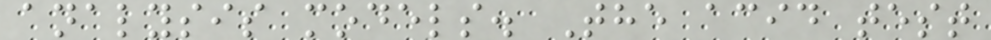analysis models. The acid test
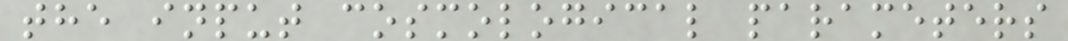the input cosmological parameters
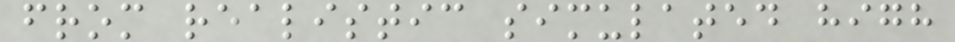from realistic simulated high
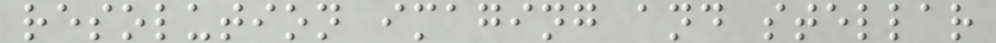resolution imaging and stellar
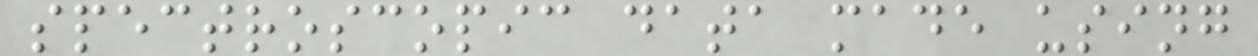spectroscopic data made using
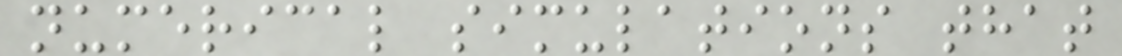numerical simulations that
